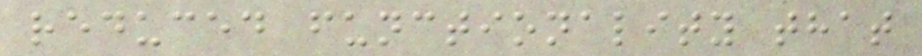reduced functionality that
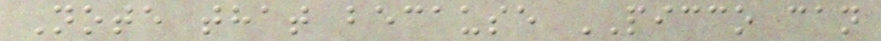Note that because PICCO can
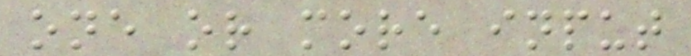one or more input
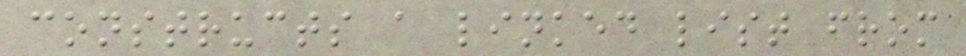constructs a linked list from
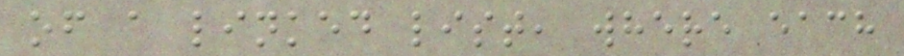of a linked list, where each
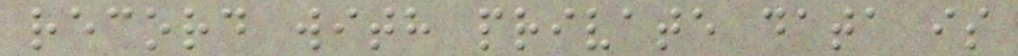record with private data is
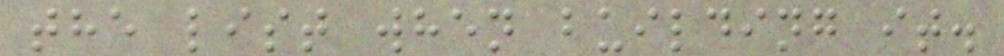the list when building it.
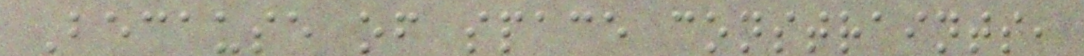Because of space constraints,
